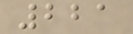221
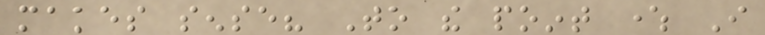makes sense? To the point where I
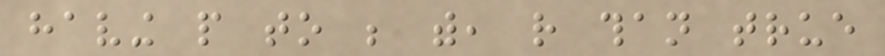having people to be with, rather than true
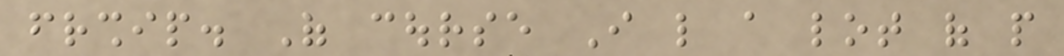friendship. Of course I like a lot of people
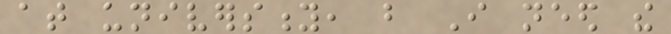at university, but I need the
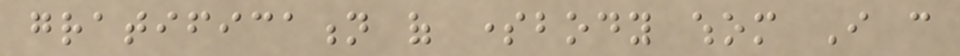gratification of somebody whom I can
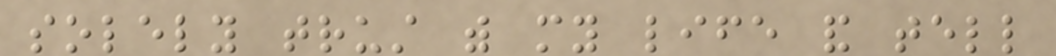solely trust with my life and tell
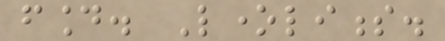found. Loneliness.
